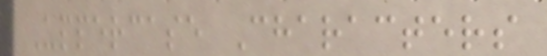Uppercase Characters
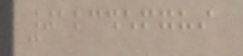0123456789
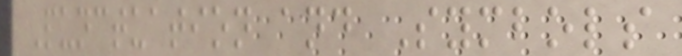Punctuation and Symbols
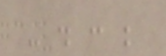- . : ;
